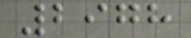2978
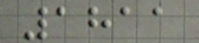1811
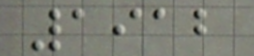1912
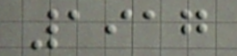1917
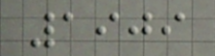1909
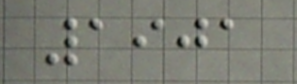1901
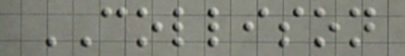COLLISON
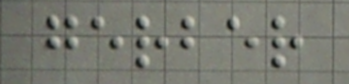gerber
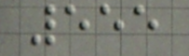555
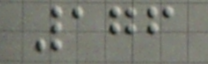176
